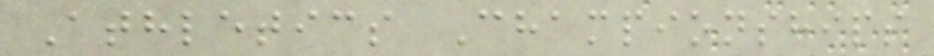Athletics Championships
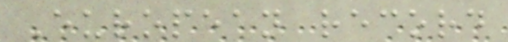European record
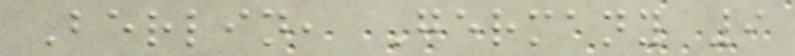Berlin, Germany 9
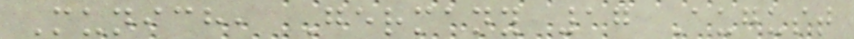Munich, Germany 17 August
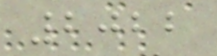2022
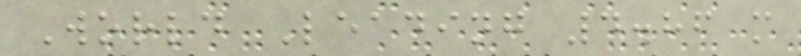World Leading 4.86 m
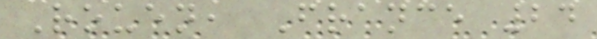Rouen, France 24
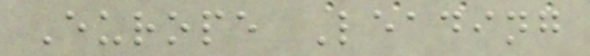Europe Leading
